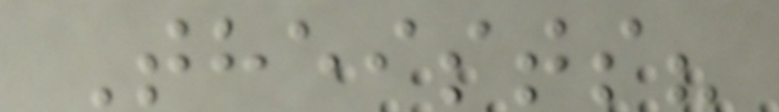Theists?
